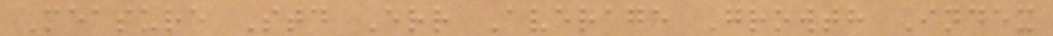Measure Std Err Average Growth Index
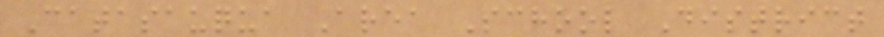Catasauqua Area School District
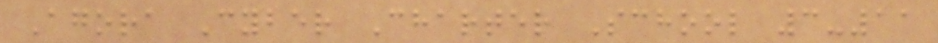Agora Cyber Charter School 3-11
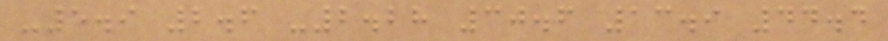-5.9 2.6 -2.28 30.6 13.9 44.4
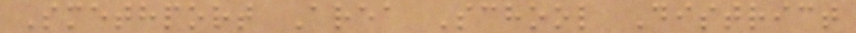Smethport Area School District
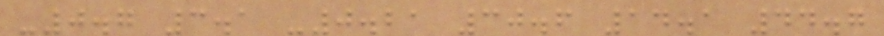-0.7 3.1 -0.21 30.6 14.1 44.7
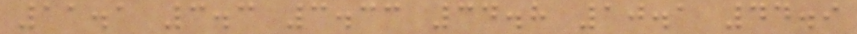11.1 3.3 3.33 34.8 10.1 44.9
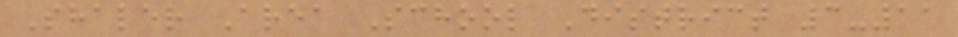Shaler Area School District 3-11
